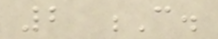2 C.
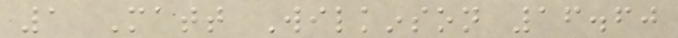1 Matt Wilkinson 16.60
